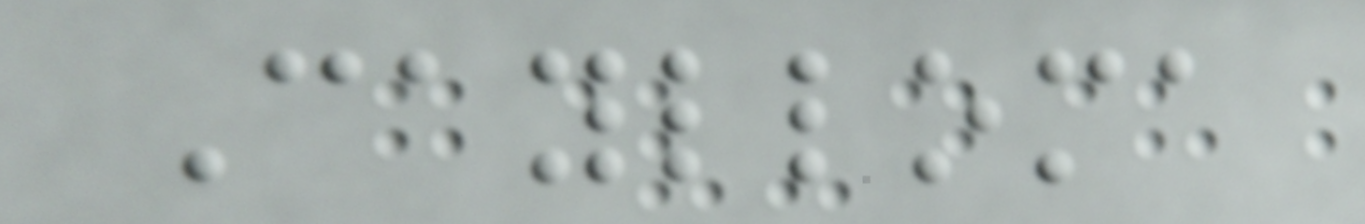Caylloma
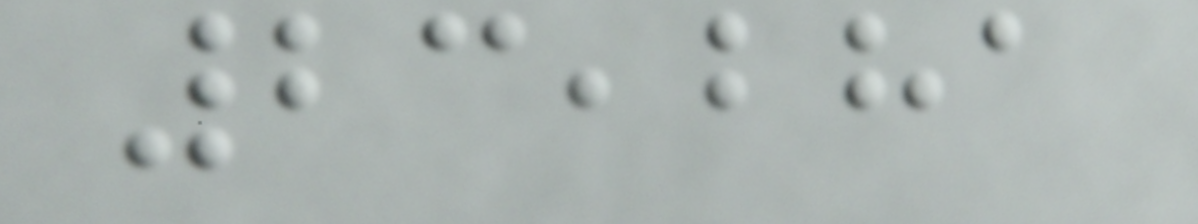23,281
